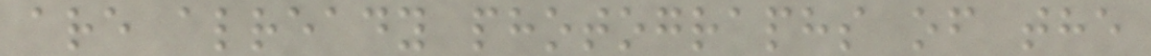are already photographs of the
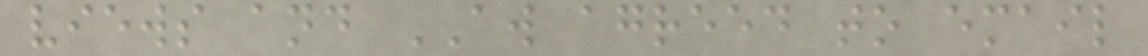views and AW agreed to email
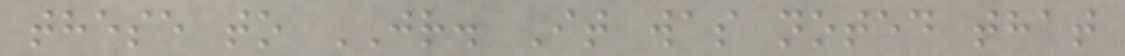these to JR. It was noted that
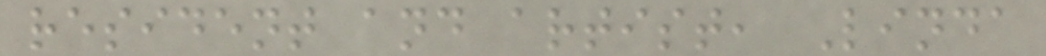resident and artist, Linda
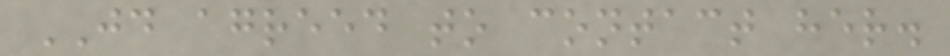JD agreed to contact her.
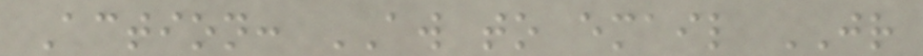Action: AW to email JR
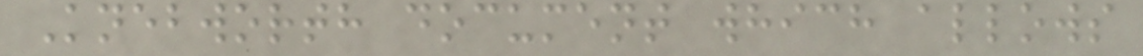Knebworth document which allows
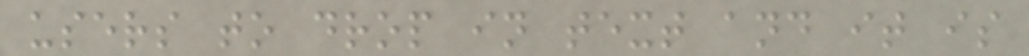users to drop in text and it is
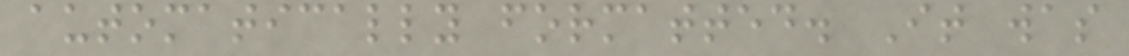automatically formatted. It was
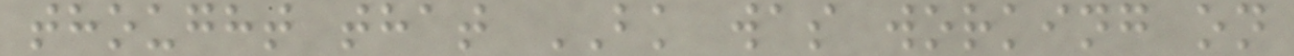thought that BK was working on
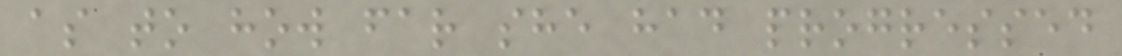as to how far she had progressed
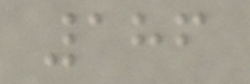186
